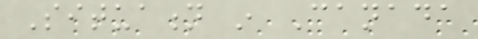Situation in Canada
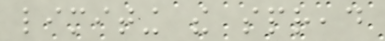limiting the spread
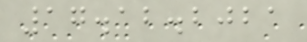17.12.2021
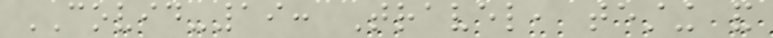COVID-19: Travel, testing and
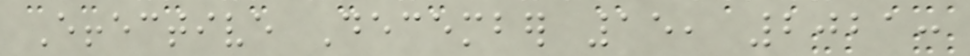Effective December 15, 2021:
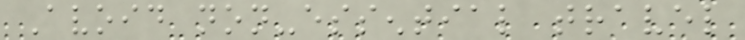Avoid non-essential travel
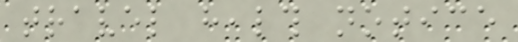travel health notice
